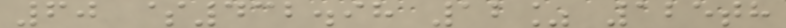60 $432.98 12% 125th
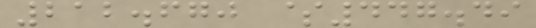212.670 $447.49
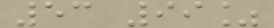53 99%
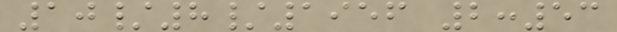10/8/1956 2:53
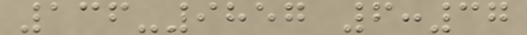136-9857 6:37
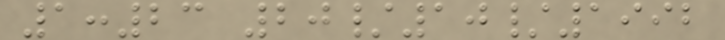1:23 20/10/1992
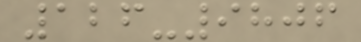126-9806
